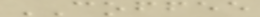COFFEE
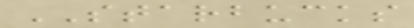STARBUCKS
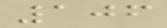106
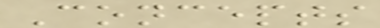Concepts
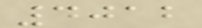4012
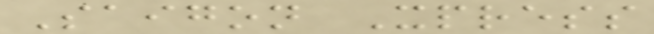Saigon Xpress
